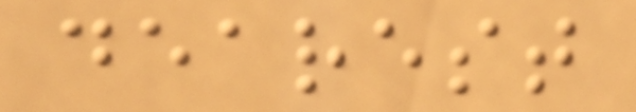dearest
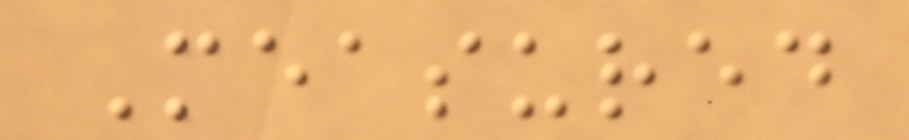Measured
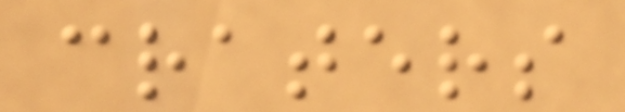craters
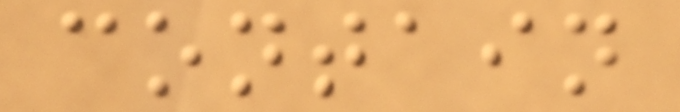contain
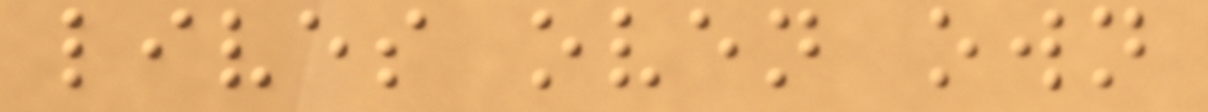lives oven own
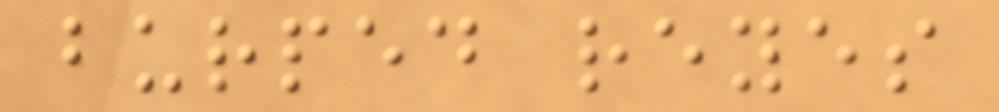burped reyes
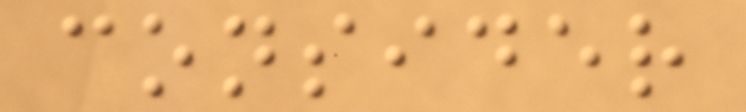consider
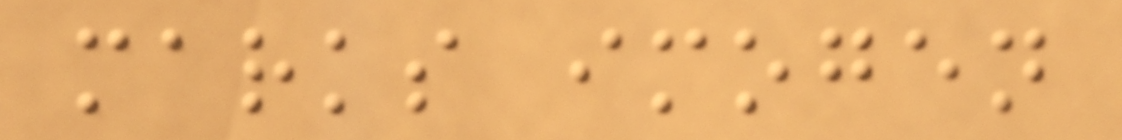marks imogen
